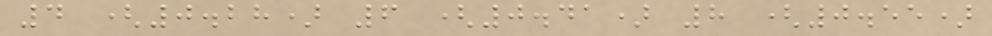4 (0.28) 6 (0.41) 8 (0.55)
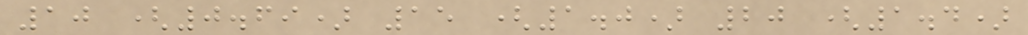10 (0.69) 15 (1.0) 20 (1.4)
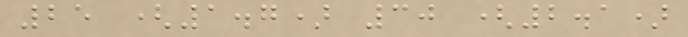25 (1.7) 30 (2.1)
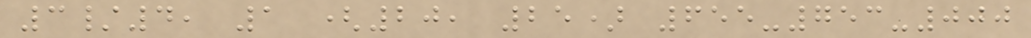3/4, 1 (20, 25) 655-753-000
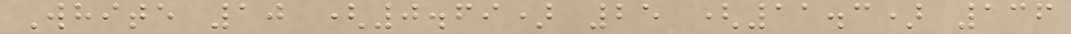White 10 (0.69) 25 (11.3) 136
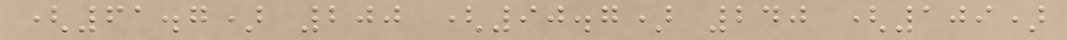(61.7) 200 (90.7) 240 (109)
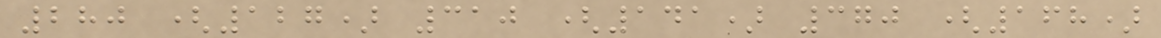280 (127) 310 (141) 370 (168)
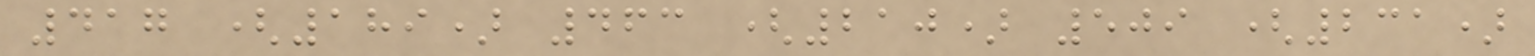417 (189) 463 (210) 509 (231)
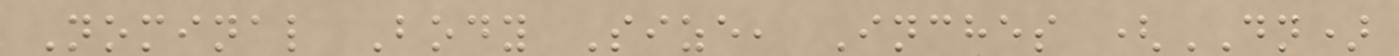Nominal Body Size, Inches (DN)
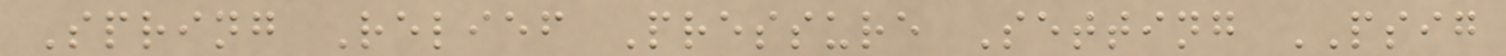Spring Relief Pressure Setting PSIG
